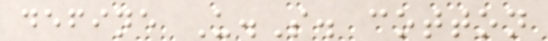define U.S. cotton
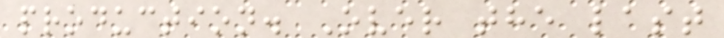production. Over the last
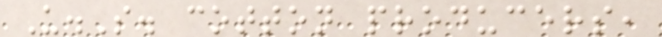U.S. cotton producers,
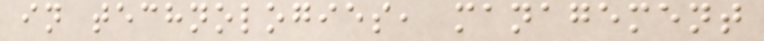in technologies, management
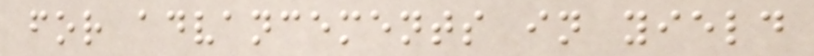for advancements in yield
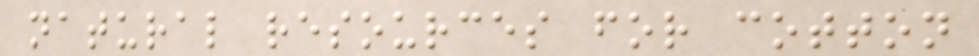natural resources for cotton
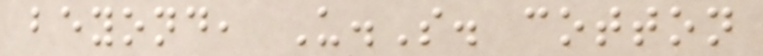beyond, U.S. cotton
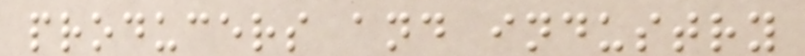producers and industry
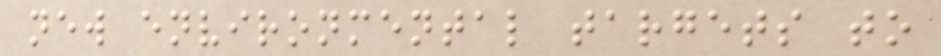new environmental targets to
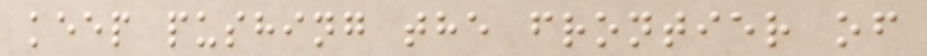keep pushing the frontier of
